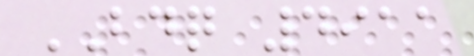BDQ 4911
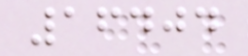16404
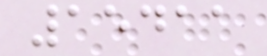15411
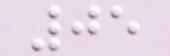05
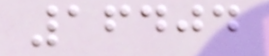16404
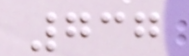737
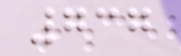737
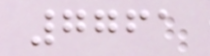7761
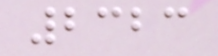2323
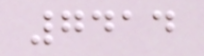7414
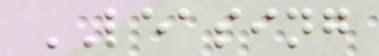LEASING
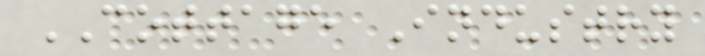COTTAGE Industry
